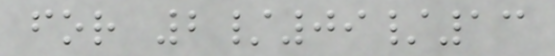for 2/09/13
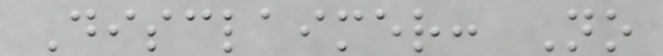Disclaimer: No
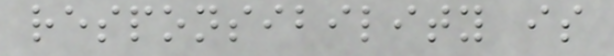responsibility is
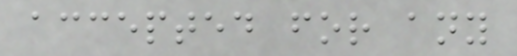accepted for any
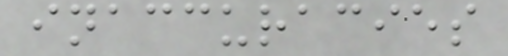inaccuracies
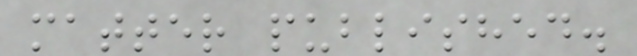matter published.
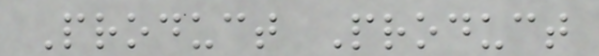Product Product
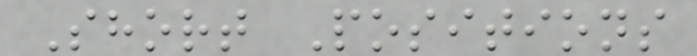Short Positions
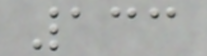133
